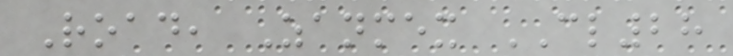Road, Zanmex CL28
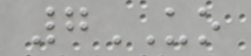7UO
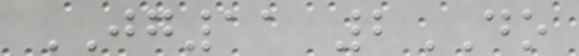JG11 2DO
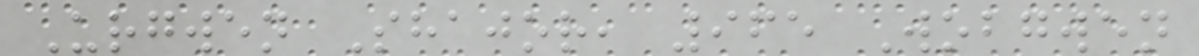Urgwen Shajor, 965 Wobgwen
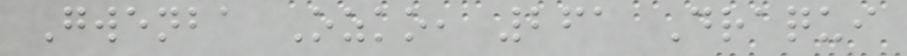Gwenba Ozko, 261 Draqui
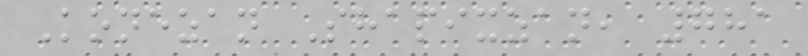Konezan Shapixzan, 781
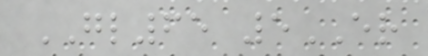GL65 5ER
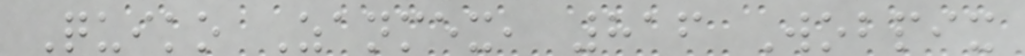Quiko Zanmex, 816 Wobpix
